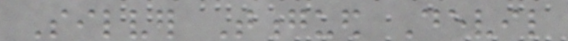Silver Tongued Devil
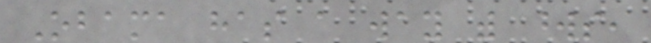Obama has a way with words,
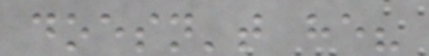doesn't he?
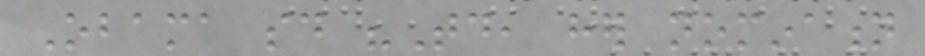Obama said "Today, her nomination
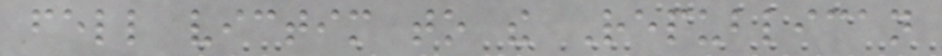fell victim to the Republican
